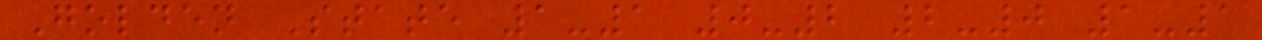Golden State 1-1 0-2 2-0 1-1
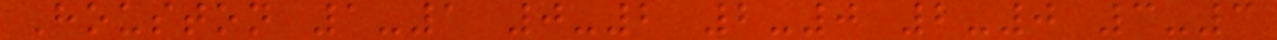Houston 1-1 0-2 2-0 2-0 3-3
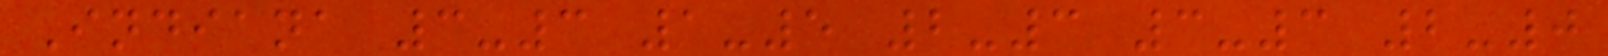Indiana 3-3 1-5 2-3 3-3 2-0
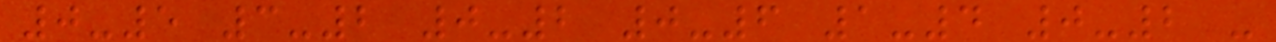0-5 3-2 0-2 0-6 1-4 0-2 -
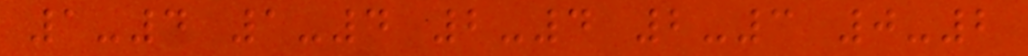1-4 1-4 2-4 2-3 0-2
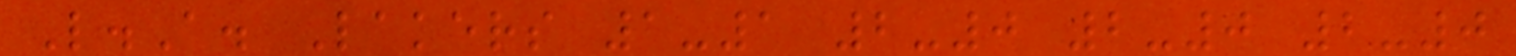L.A. Lakers 1-1 2-0 2-0 2-0
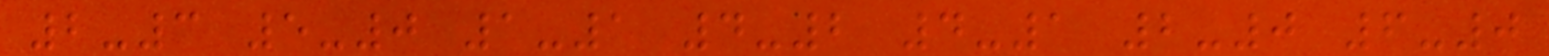2-3 5-0 1-1 4-2 4-1 2-0 6-0
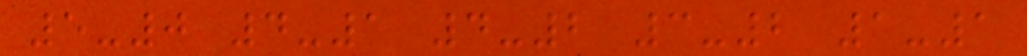5-0 4-1 4-2 3-2 1-1
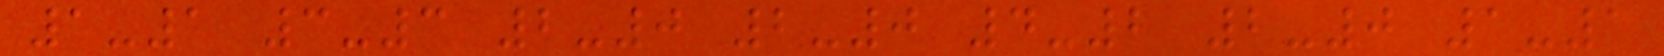1-1 3-3 2-0 2-0 4-2 2-0 1-1
